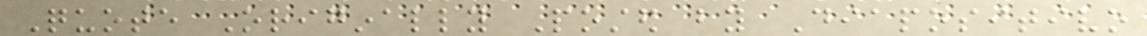Quote Originally Posted by Diapositivo
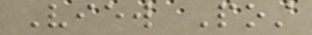View Post
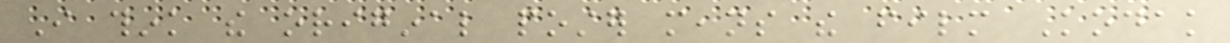I think the original poster means the film Kodak
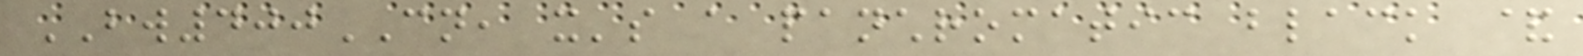BW400CN, it's a panchromatic black &
